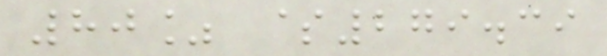80% $279.39
